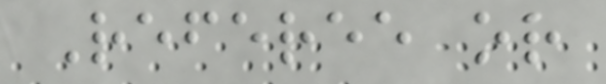Referee or
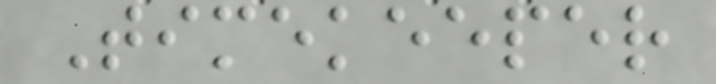Timekeeper
